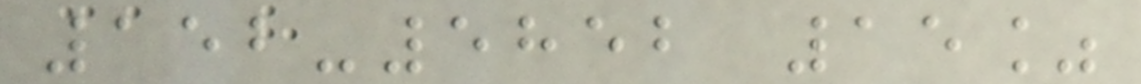152-5852 15%
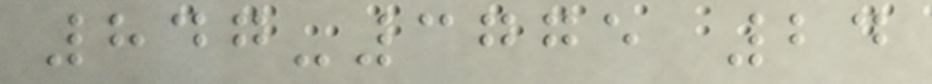847-3775 24
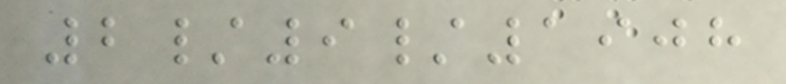2/9/1908
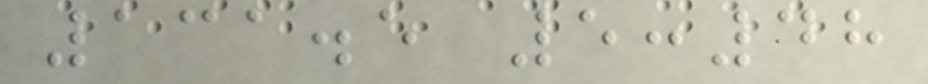131.5 5:48
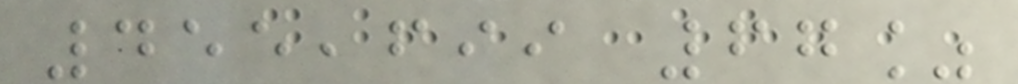455,699 67%
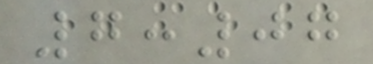7:07
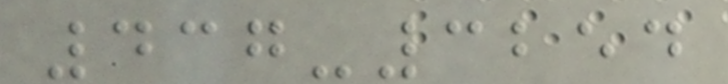437-3254
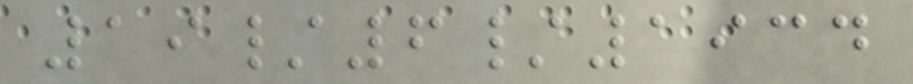19/6/1934
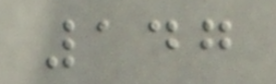147
